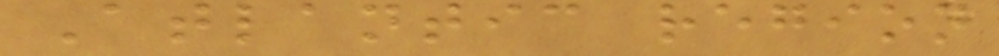Atlantic region
